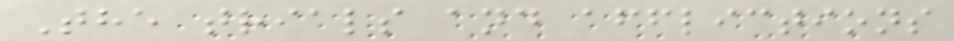The trials and afflictions
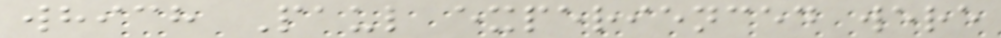which Paul experienced were
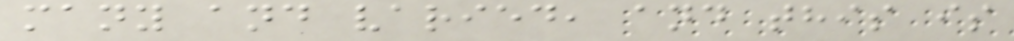many and varied, and this is
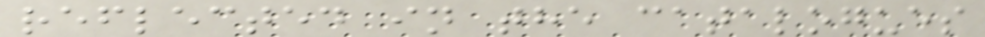reflected in the catalogues
